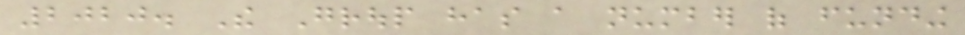2020. The Group has a number of funding
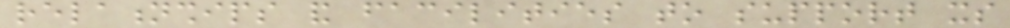relationships and facilities to support its
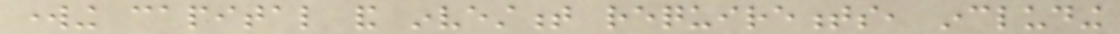working capital and investment requirements, including
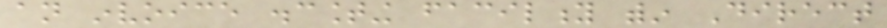an invoice discounting facility within Direct
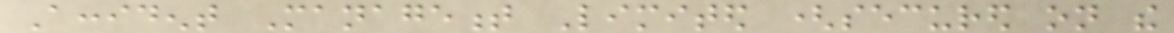Accident Management Limited (secured on the
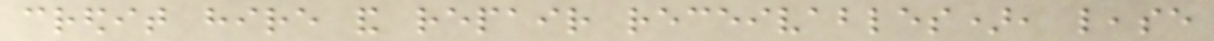credit hire and repair receivables), lease
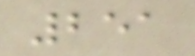251
